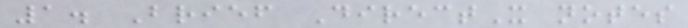1. Brief DirectX notes
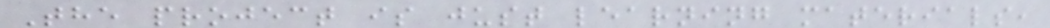The project is just learning materials,
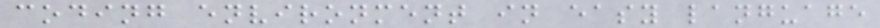coding environment in easy language
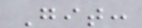Git:
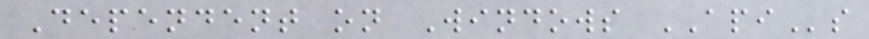Dependent on Windows APIs
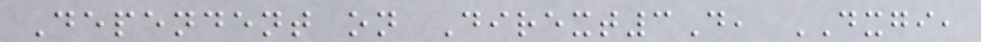Dependent on Dirext3D, DXGI,
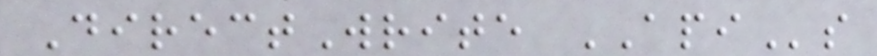DirectWrite APIs
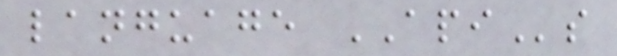language APIs
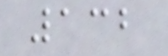132
